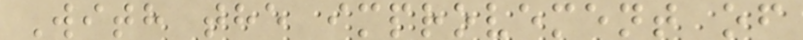With the improvement of
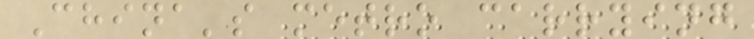China's metro carrying
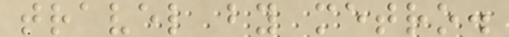travel by metro.
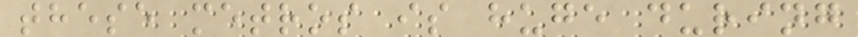these metros is huge during
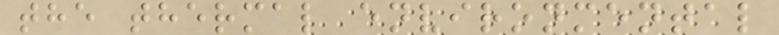the thermal environmental
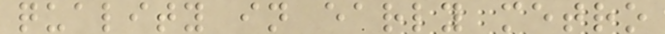quality in early metro
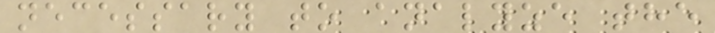necessary to analyze the
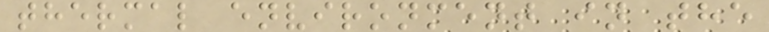thermal environment in the
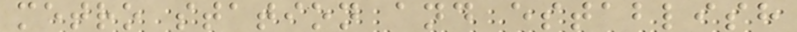metro station and establish
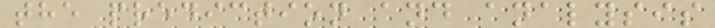the prediction and analysis
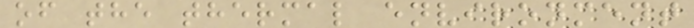of the thermal environment
